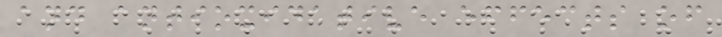and antioxidative effects of
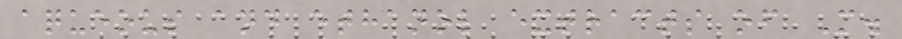aqueous and ethanol extracts of M.
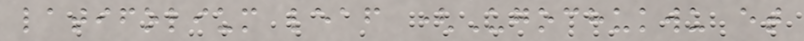latifolium leaf (Ugochukwu et
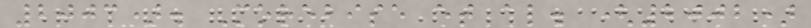2003). Morebise et al. (2002)
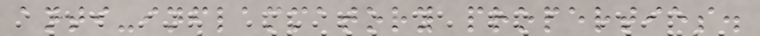anti-inflammatory properties.
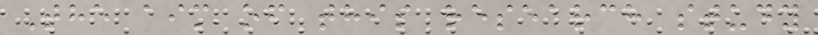The aim of this research study
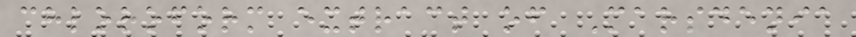chloroform extract of Marsdenia
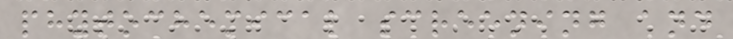phytochemical screening and
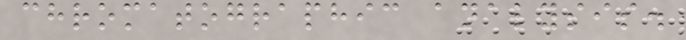chromatographic analysis.
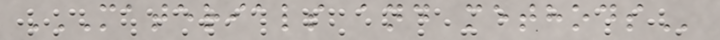MATERIALS AND METHODS
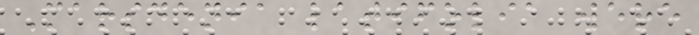Marsdenia latifolia were
